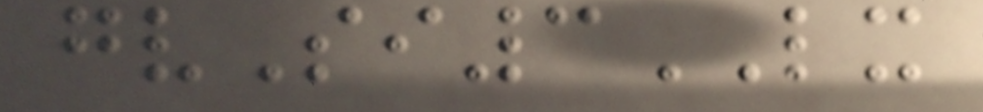gvSi3LX
